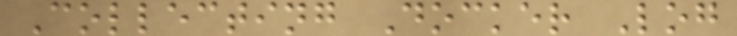Collecting Docker Log
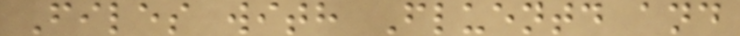Files with Fluentd and
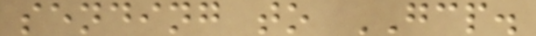sending to GCP.
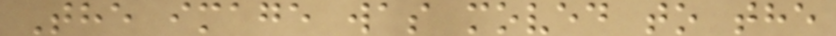The image was moved to the
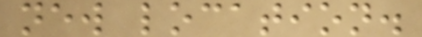new location.
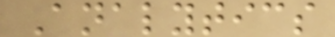Analytics
